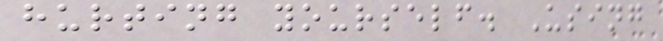hurting yourself. Using
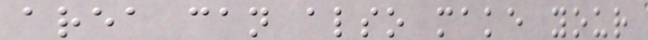area can also make your
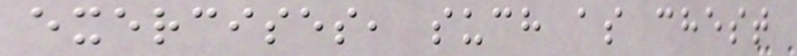exercises, such as chest
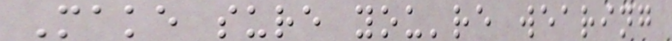Make sure you're wearing
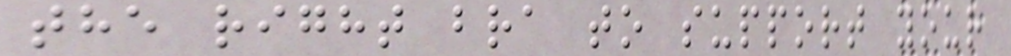the right bra to support your
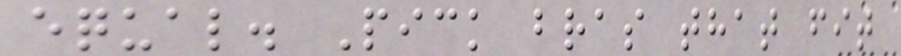equal. Pick bras that fit
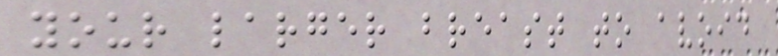your larger breast to avoid
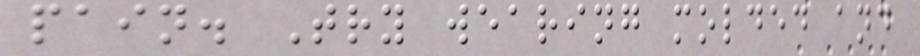pain. Try wearing molded and
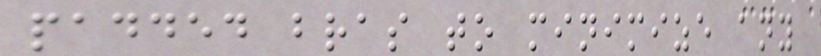padded bras to minimize any
